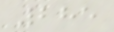285
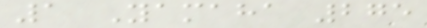1 Yamaha 275
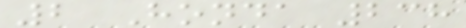2 Honda 238
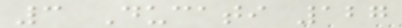3 Ducati 127
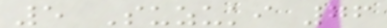5 Suzuki 76
